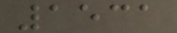1531
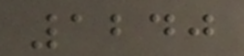1240
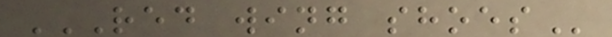RED WING SHOES
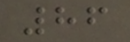86
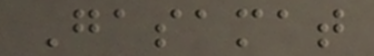Gasamat
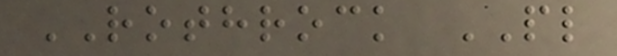ROTHROCK PL
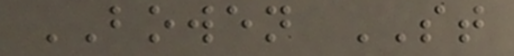BOWEN ST
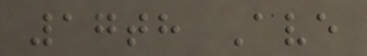17th Ave
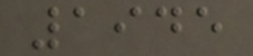1945
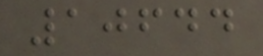10644
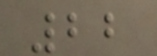22
